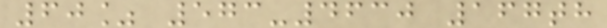60% 573-4630 167th
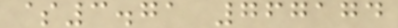$3.71 767174
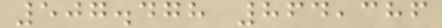507.478 864,386
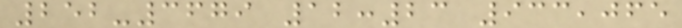252-3679 12:23 933,065
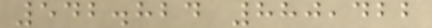542.824 880,422
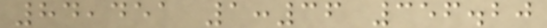84,451 1:36 356.20
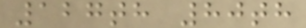127th 80th
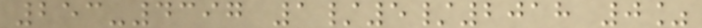253-4397 1/5/2018 0%
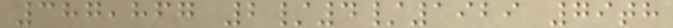387,867 2/4/1929 79th
